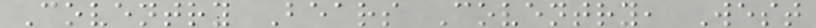Coventry Bears Coventry, West
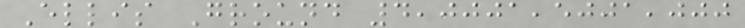Ellis Ground 4,0001,5001,000
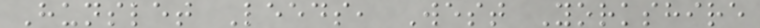Hunslet Leeds, West Yorkshire
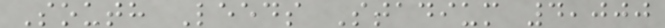South Leeds Stadium 4,000
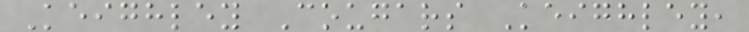Keighley Cougars Keighley,
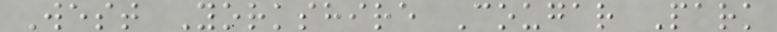West Yorkshire Cougar Park
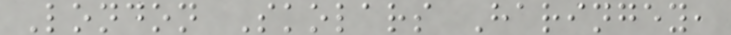London Skolars Haringey,
